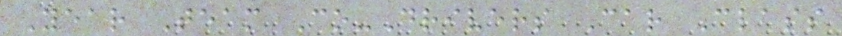Year Team Co-Drivers Car Class
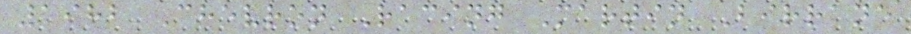1982 Chevron Racing Martin Birrane
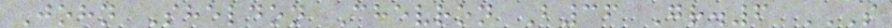John Sheldon Chevron B36 Gr.6 S
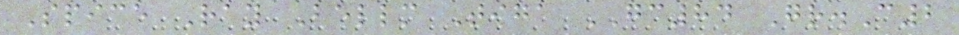Spice Ray Bellm Tiga GC84 Gr.C2
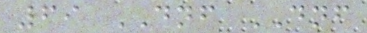69 DNF DNF
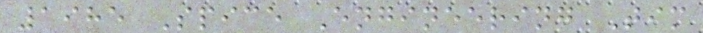1985 Spice Engineering Tim
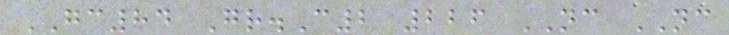GC84 Gr.C2 226 NC NC
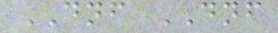DNF DNF
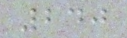240
